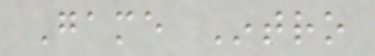Game Intro
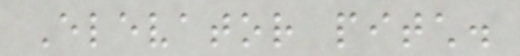Elevator pitch.
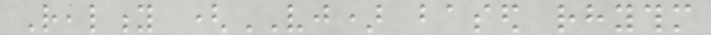Reality (VJ) based rhythm
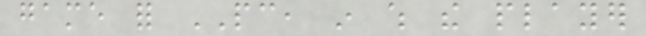game for PC, in which the player
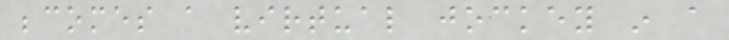becomes a virtual jockey in a
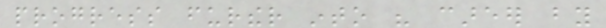progress further into his career by
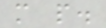more people.
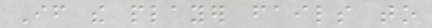If the player fails to
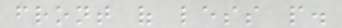front of less people.
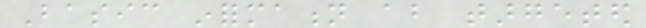Basic information about targeted
